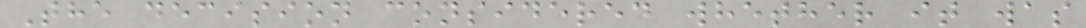The decision considered whether it was
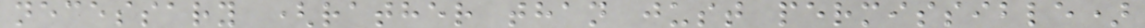necessary (rather than just permissible)
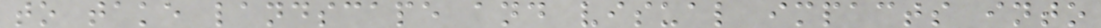to take landscape and visual impacts into
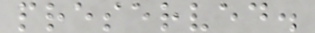preserved.
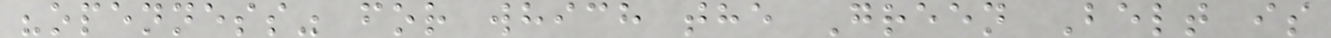"openness" for which the Green Belt is
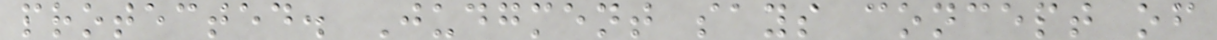protected. Judgment says concept of
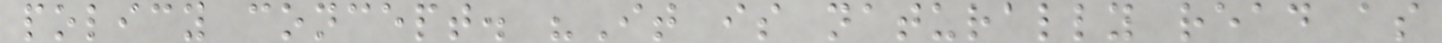policy concept. "It is naturally read as
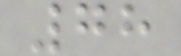78
